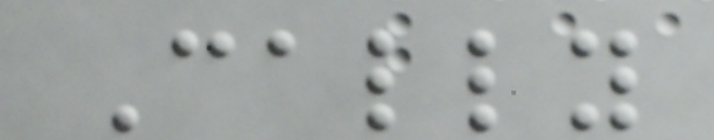Cally
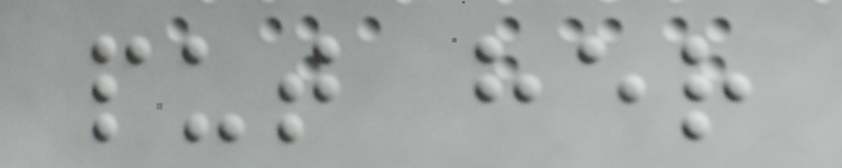put her
